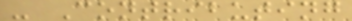- Contributing
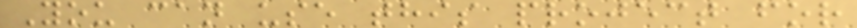You can use this project for
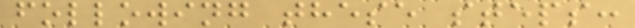following these steps:
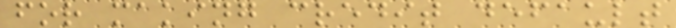for making credit default
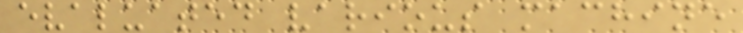evaluated various machine
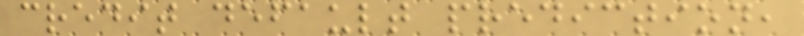credit default prediction,
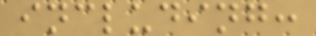including:
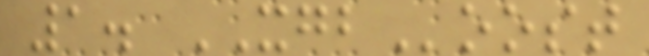1. XGBoost
